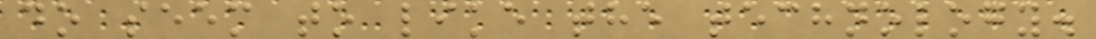do seem to like the technology.
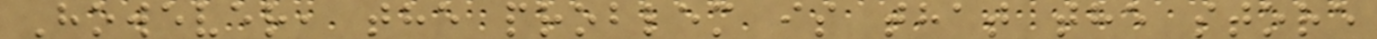However, the problem is that the store
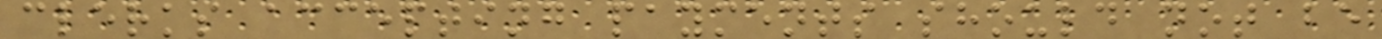clerks accepting payments should not be
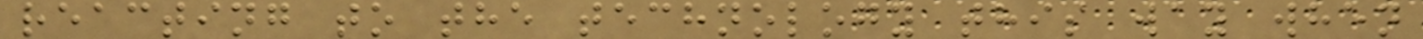reacting to the technology this way when
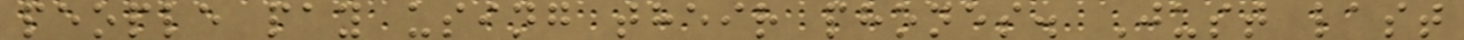people pay using their phones. Just last
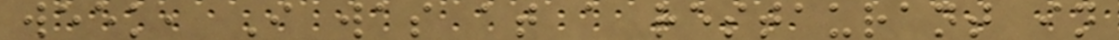week, I was at a restaurant in
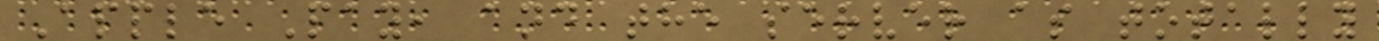Apple Pay, and the server as totally
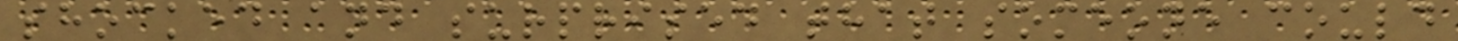shocked and surprised that someone could
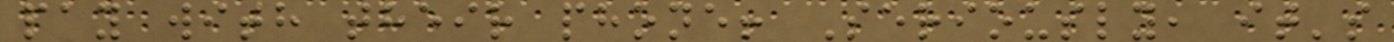pay with their phone! Seriously, it's
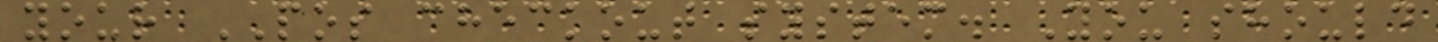your POS checkout system. You should
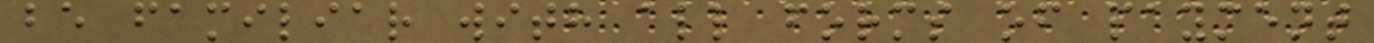be familiar with all forms of payment
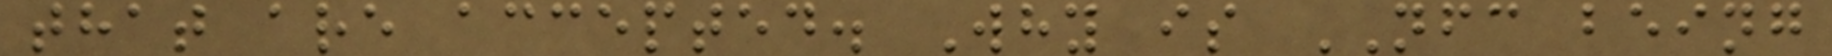that are accepted. Why is NFC being
